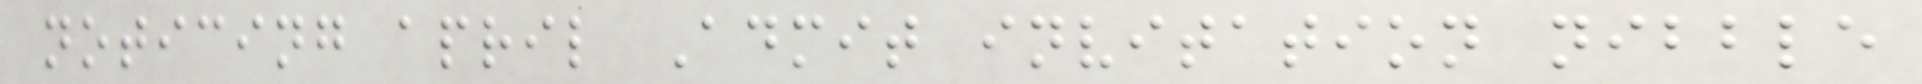noticing april Admit invitation nibble
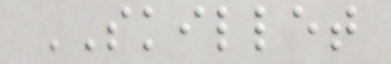SKILLET
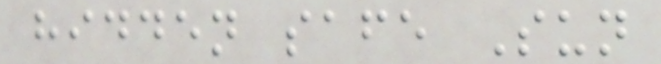hidden safe Sun
